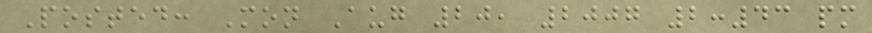Posted: Mon Aug 20, 2007 2:43 pm
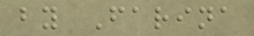by Farina
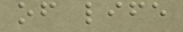of life
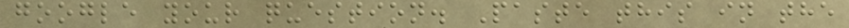google your question. Paste this in the
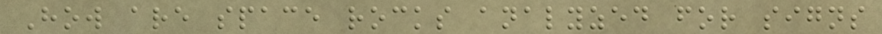How are space rocks analyzed for signs
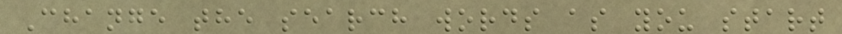Change the search words as you start
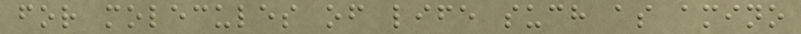for molecules of life such as amino
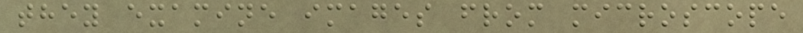they examine images from microscope
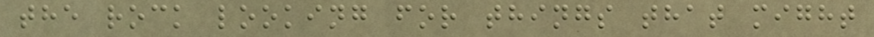the rock looking for things that might
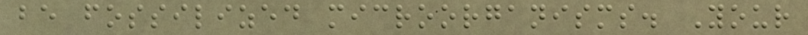be fossilized microorganisms. Your
